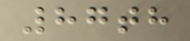87th
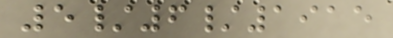5/6/1915
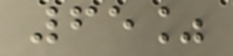65%
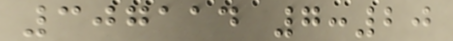307114 7:20
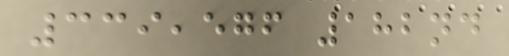339,576 182nd
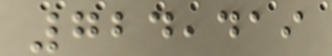724,419
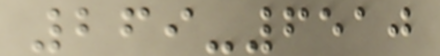269-6510
